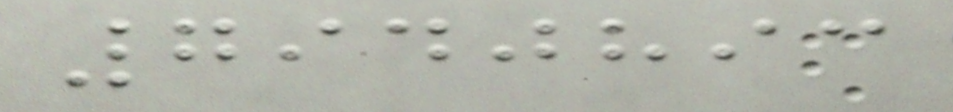7940893
